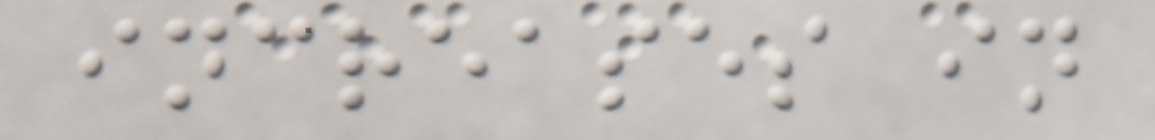increases in
